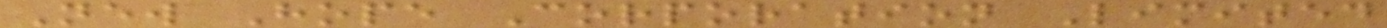New Hope Corporation Limited
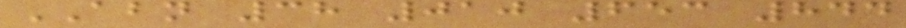ABN 38 010 653 844
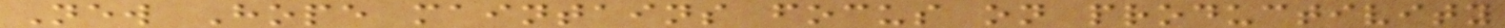New Hope maintains focus on productivity
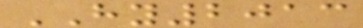HY2013
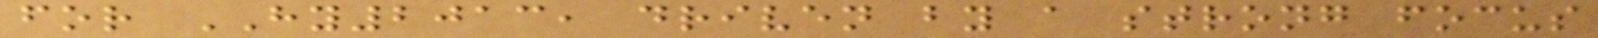for HY2013, driven by a strong focus
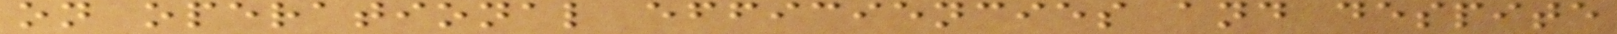on operational efficiencies and despite
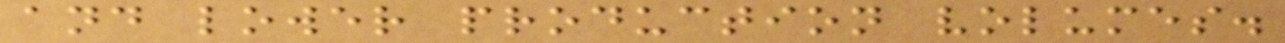and lower production volumes.
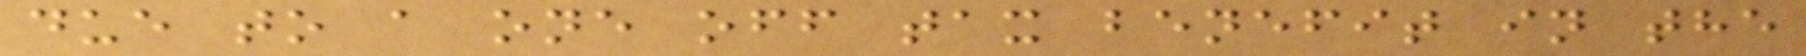due to a one off tax benefit in the
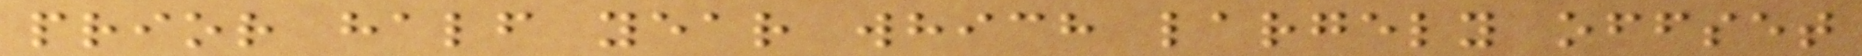prior half year which largely offset
